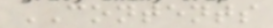CONTENTS
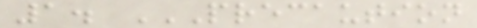1. PRECAUTION
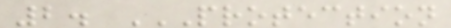2. PROTECTION
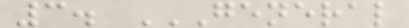3. GENERAL
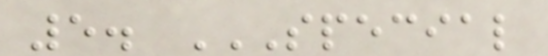5. SPECIAL
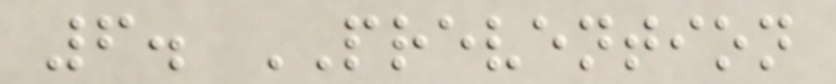6. PREVENTION
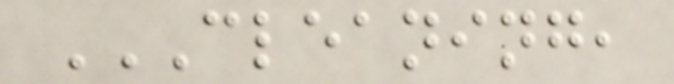CLEANING,
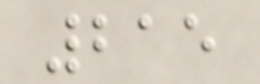215
